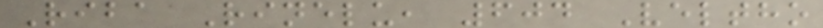Riba Rinelu, 604 Veltho
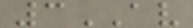3AV
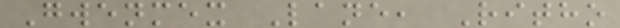Gwenmex Lane, Ritho
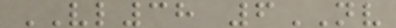VL38 6NV
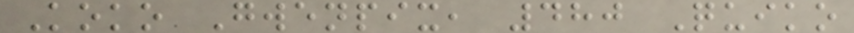Koko Gwenpix, 480 Quiko
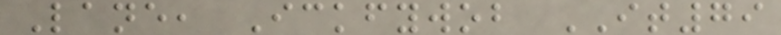Lane, Ickfywob IT79
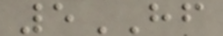5HF
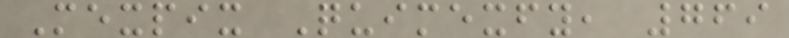Mexpix Quimexfy, 769
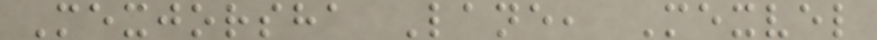Mexjorsha Lane, Mexvel
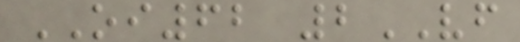OI62 2VF
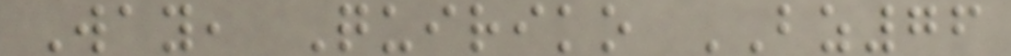Way, Quiriko BZ76
